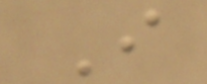I
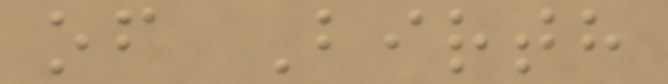of Birth
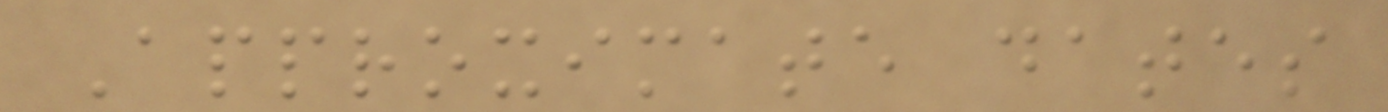Approximate dates
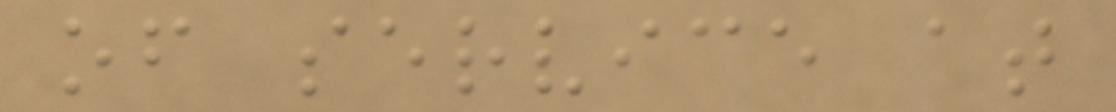of service at
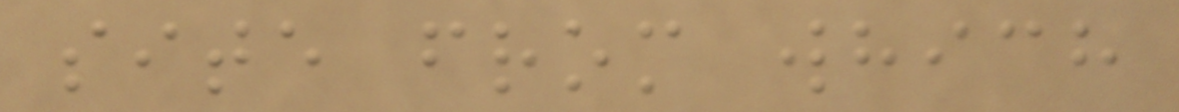site from which
